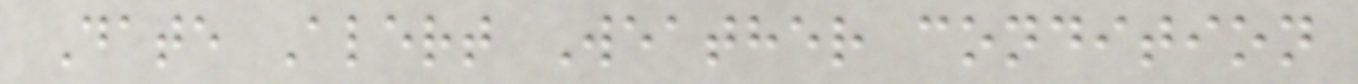Date Alert Weather condition
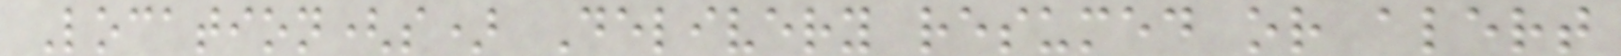Location(s) Delivery resumed or alert
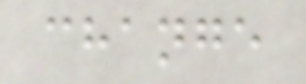change
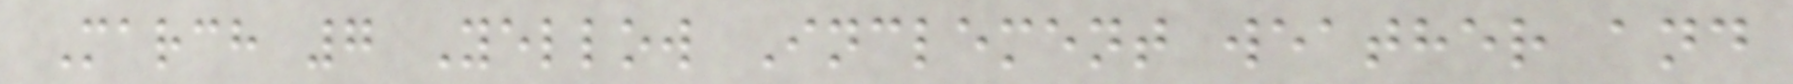March 7 Yellow Inclement weather and
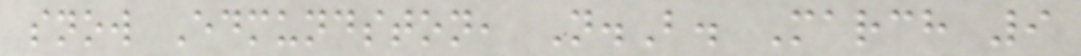snow Edmundston, N.B. March 9
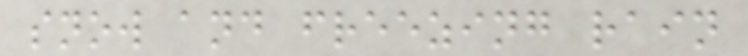snow and freezing rain
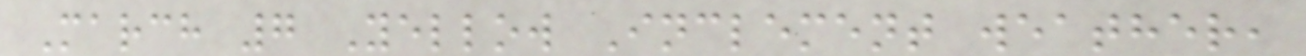March 7 Yellow Inclement weather,
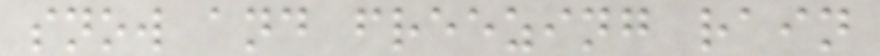snow and freezing rain
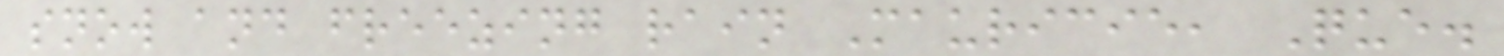snow and freezing rain Mauricie, Que.
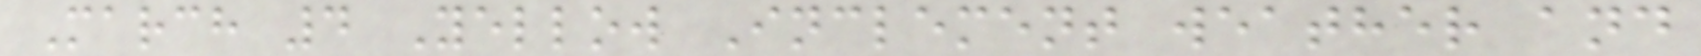March 4 Yellow Inclement weather and
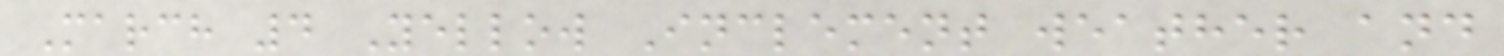March 4 Yellow Inclement weather and
